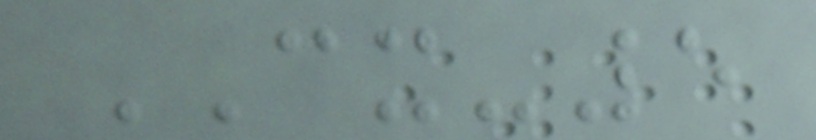CX-5
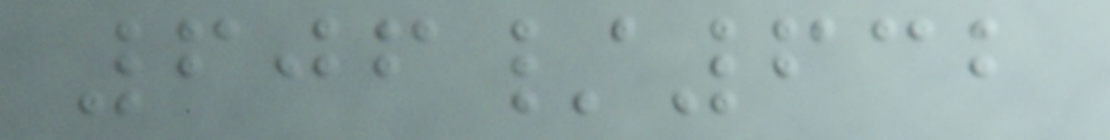606/632
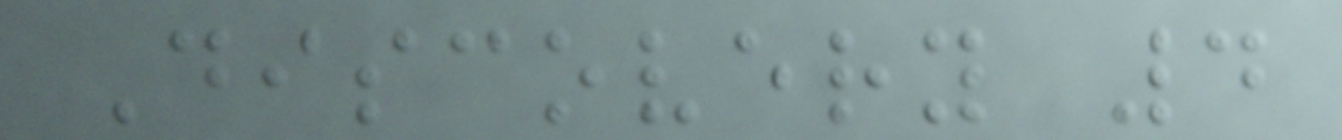Discovery 4
